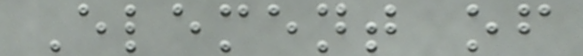Element of
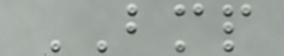BMP
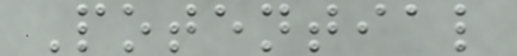Potential
